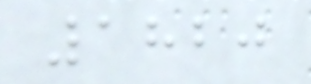1820
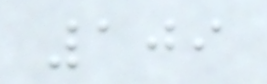109
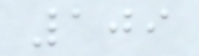109
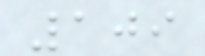109
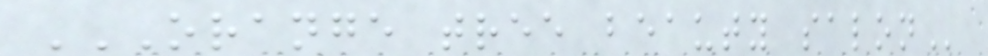ORANGE TREE BEAUTY SALON
